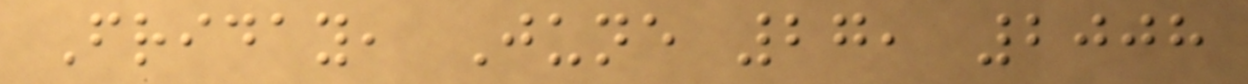Friday, June 27, 2008
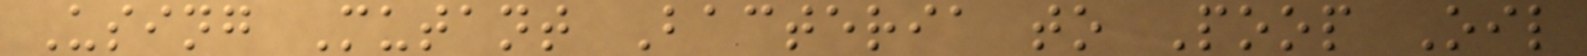Using Mutant Bacteria to Poop Oil
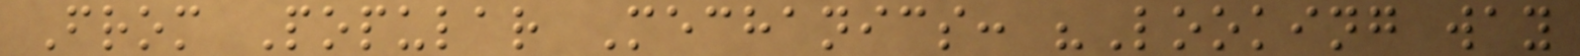From Popular Mechanics: "Looking way
